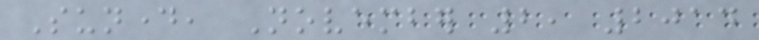Sunday, November 2, 2014
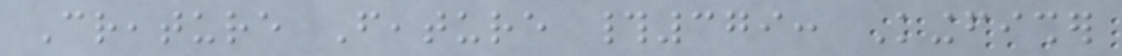Creature Feature #379: Kingfisher
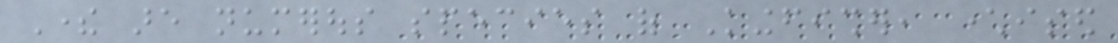There are numerous species of Kingfisher, characterised
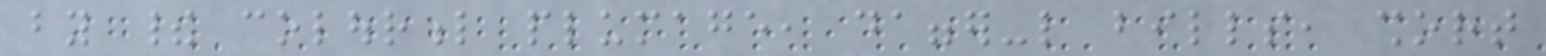by their colourful plumage, dagger-like bills, short
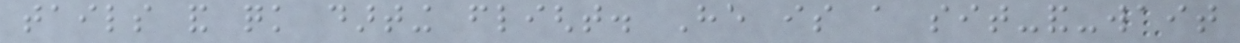tails and quick darting flight. He is a sit-and-wait
